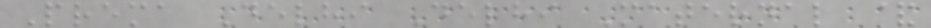Prema Delhi Delhi Maternal &
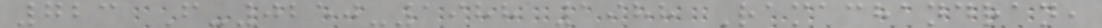723 F-0250-1988 1988 Ramachandran,
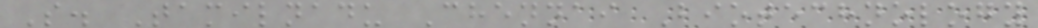S. Tamilnadu Chennai Biotechnology
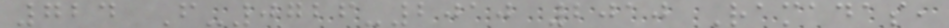724 F-0726-2010 2010 Ramadas,
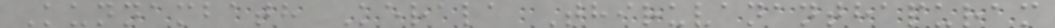Kunnambath Kerala Thiruvananthapuram
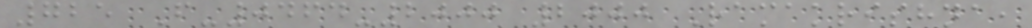725 F-0464-2000 2000 Ramakrishna,
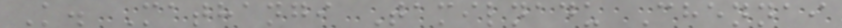K. Mathangi Tamilnadu Chennai
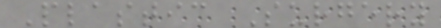Plastic Surgery
